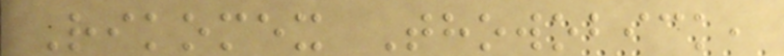Rikomex Thowobick,
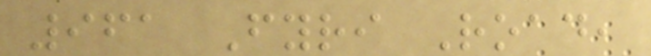961 Fyri Road,
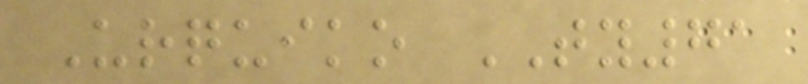Urquiko TY71
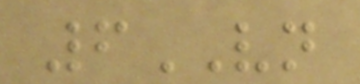6VN
